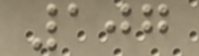107
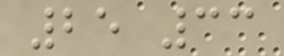25 33
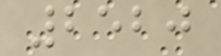2520
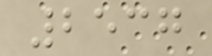2537
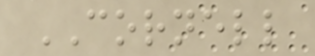CORNELL
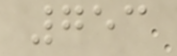753
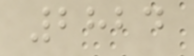2824
